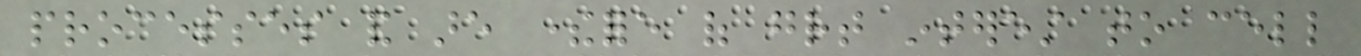processes and are therefore of great interest to cell
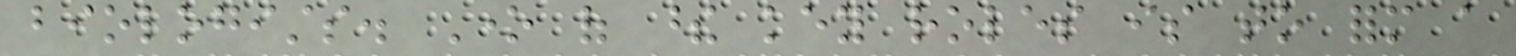biologists. One of these key roles is to form a
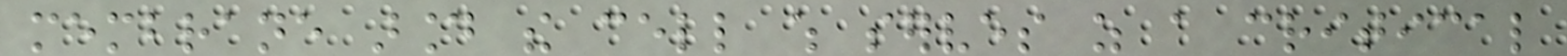membrane around the cell which serves as a critical
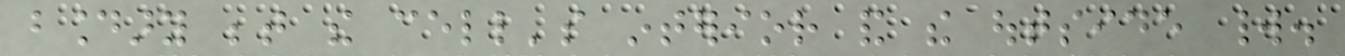boundary between the cell's interior and the outside world.
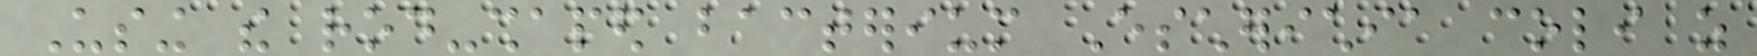Using the rod-shaped bacterium Escherichia coli as
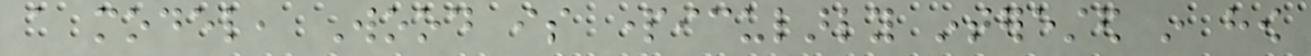a model, Wood is particularly interested in how
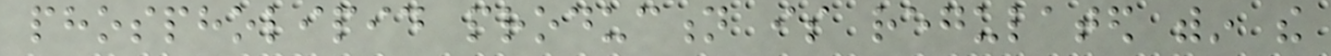phospholipid production is regulated within the
